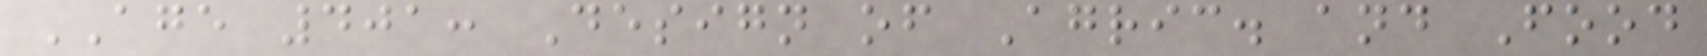AGE 401: Design of Agric. and Food
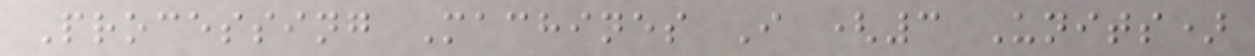Processing Machines I (3 Units)
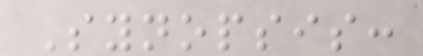Synopsis:
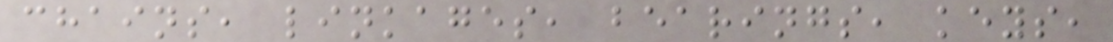chains, linkages, bearings, keys,
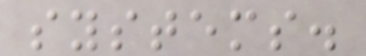systems.
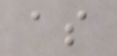as
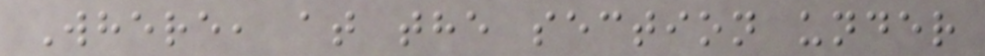Where, at the section under
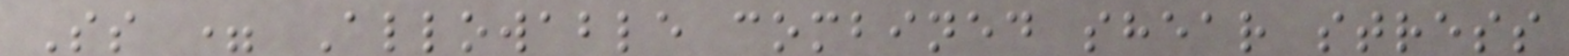Ss = Allowable combined shear stress
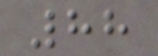88
